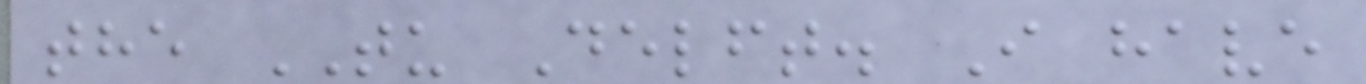the TU Delft. I have
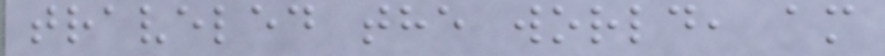traveled the world, am
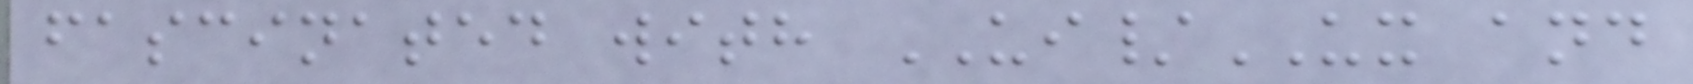fascinated with UI/UX and
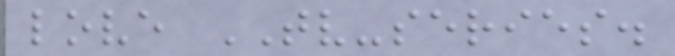love TV-series.
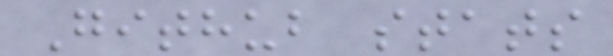Github stats
